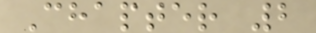Chapter 2
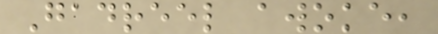Gadreel awoke,
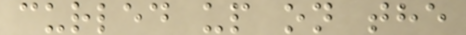curled up on the
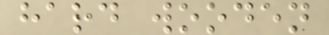hard wooden
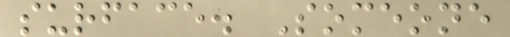surface. Someone
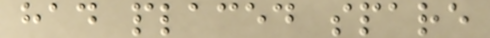had placed spare
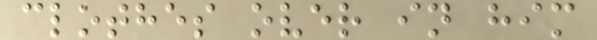clothes over in him
